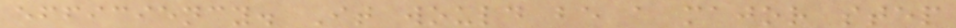efficiency. It would be a major step
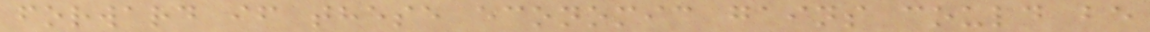forward if these economic gains could be
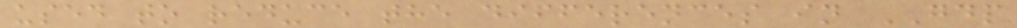used to reduce the differences in GDP
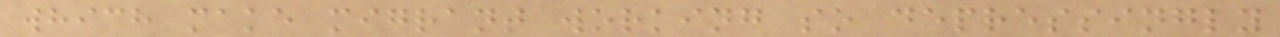which make migrant working so depressingly
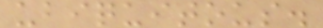ubiquitous.
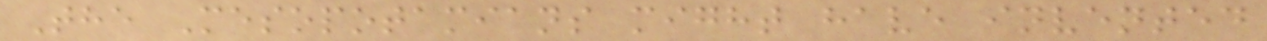The Mesopotamians might have invented
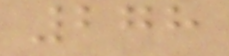278
